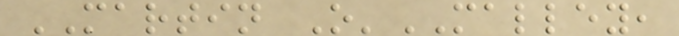MARTIN O'MALLEY,
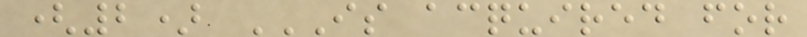(2) IS ACQUIRED FOR
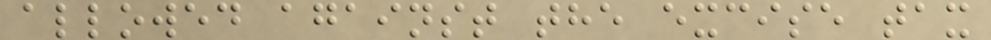allowed against the excise tax
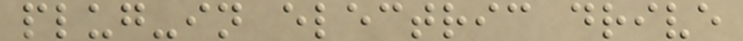plug-in electric drive
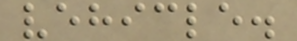vehicle.
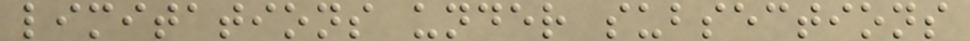limitations under subsections
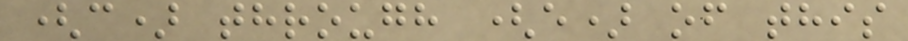(c) through (e) of this
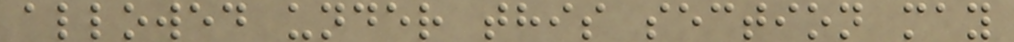allowed under this section may
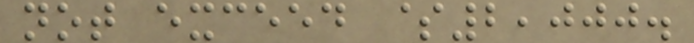not exceed $2,000.
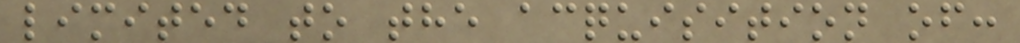limited to the acquisition of:
